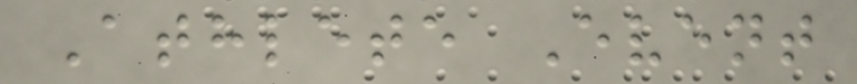Athlete Event
